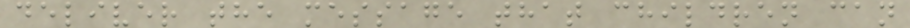deliver the message that children can
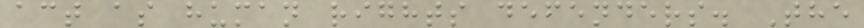act as human rights defenders. The
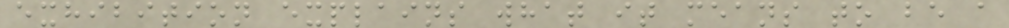exhibition explains what it means to be a
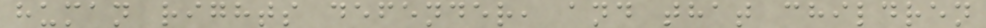human rights defender, and that children
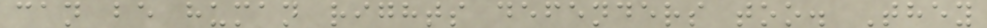can be human rights defenders too. They
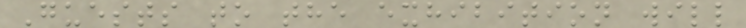Guests to the exhibition will
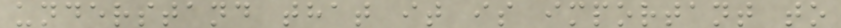understand that it is important to
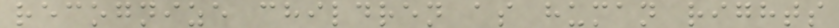recognize children as human rights
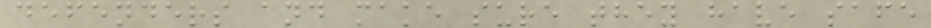defenders and make sure they have safe
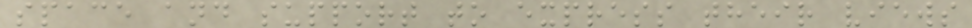space and support to express their views
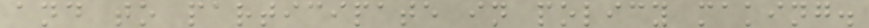and to participate in policy making.
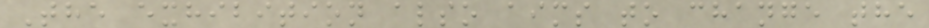The exhibition also aims to change the
